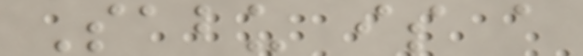Sabu is a
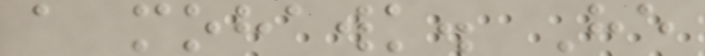a mohawk. He
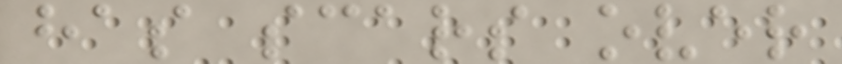has scars over
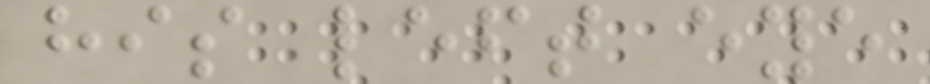his left eye
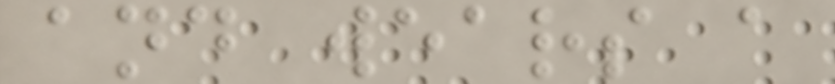and wears a
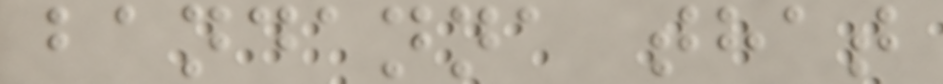bandanna that
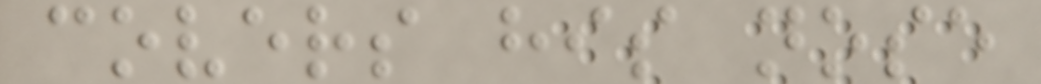covers his nose
